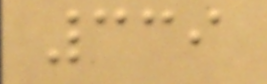339
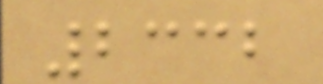2332
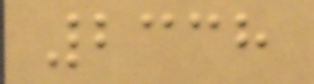2338
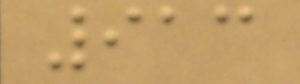913
